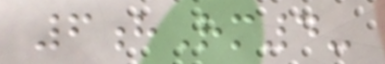6hRm4-
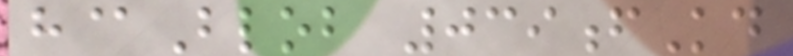h@Blob 039fKd
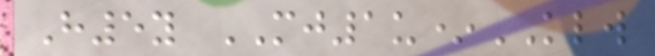H5y MJ1u*KLW
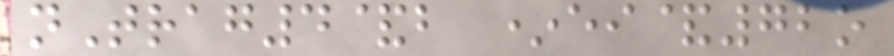nTrag4&b *ei&72o
